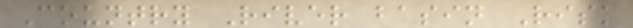Country River basin Risk
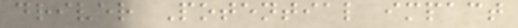driver Potential impact
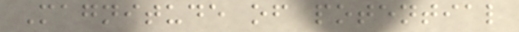Magnitude of potential
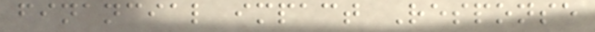financial impact Response
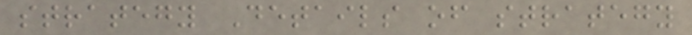strategy Details of strategy
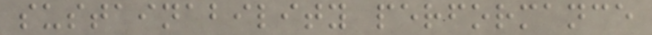sustainability performance
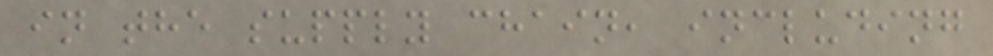in the supply chain, including
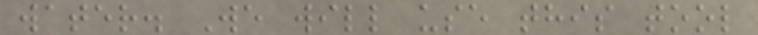water. We will use this tool
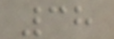38
